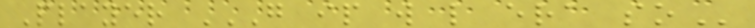Player G IP W L ERA SO
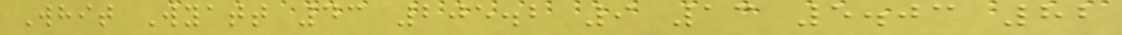Whit Wyatt 43 205.2 9 13 5.03 82
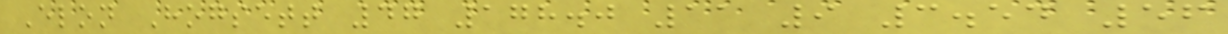Elon Hogsett 47 178.0 11 9 3.54 56
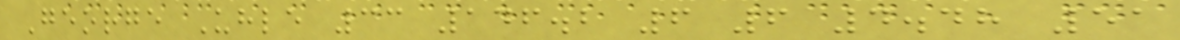George Uhle 33 146.2 6 6 4.48 51
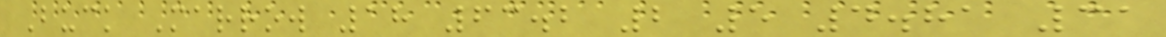Buck Marrow 18 63.2 2 5 4.81 31
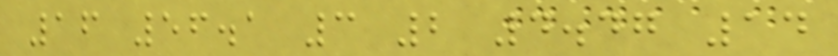16 56.1 3 2 4.47 14
